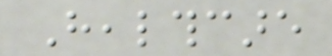Healthcare
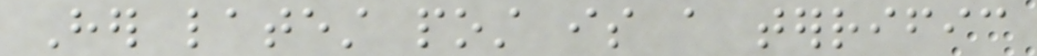Her latest post is a terrific
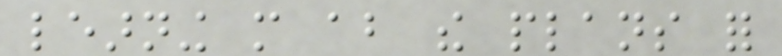learning more about the plans for
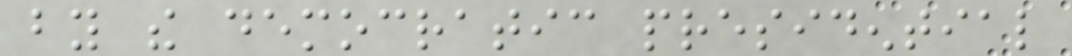by the democratic presidential
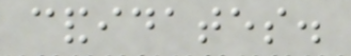candidates.
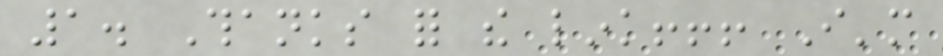1. Thanks for the link!!! I'm
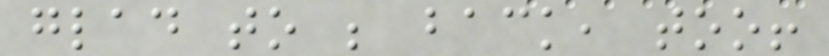glad to be back, too!
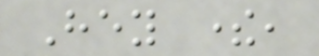Hey there,
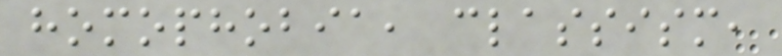homophobia, classism,
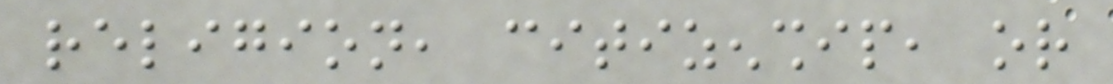religion, citizenship, or
